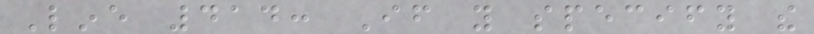Line 414: If you specify the
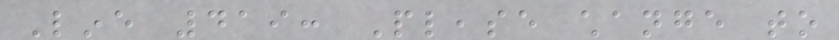Line 419: Please change to
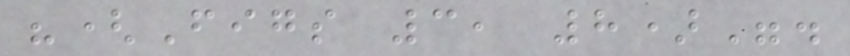"(Figs 3, 8)".
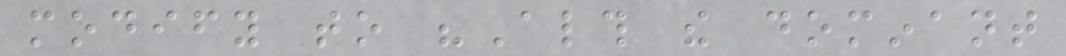modify to "Although the dominant
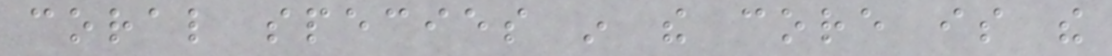coral species in the core is the
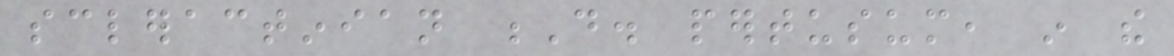scleractinian D. pertusum, in the
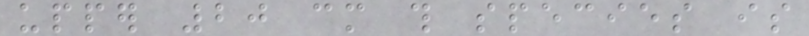upper 20 cm this species is
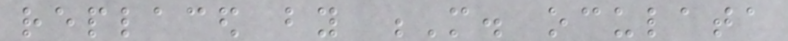replaced by M. oculata
